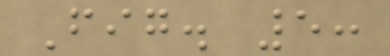Fig. 5:
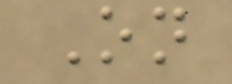On
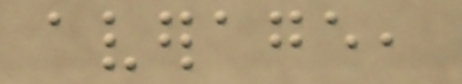average,
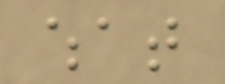what
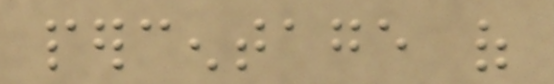percentage of
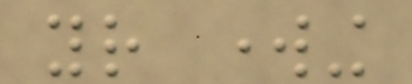your working
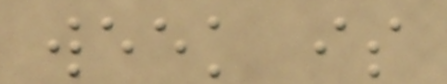week is
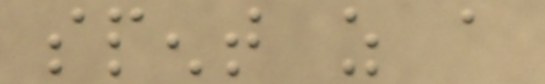spent as a
